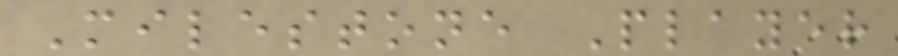Milestone Player
